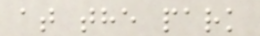at the park
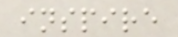inspire
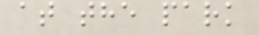at the park
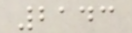2143
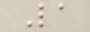La
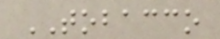TOBACCO
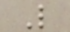L
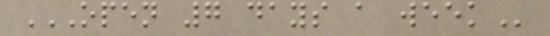OPEN 7 DAYS A WEEK
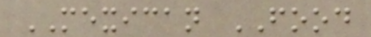MEXICAN FOOD
